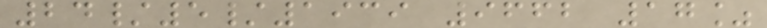24/5/1939 9662 17%
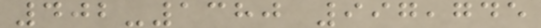402-1380 997,745
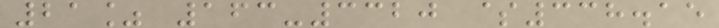21% 163-3320 $338.15
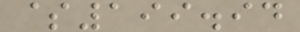$199.94
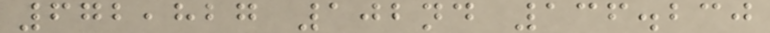672,827 102nd 136.230
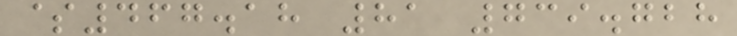$467.18 81 739.728
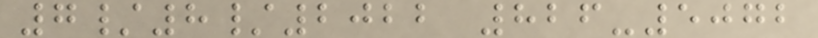7/8/2022 826-5072
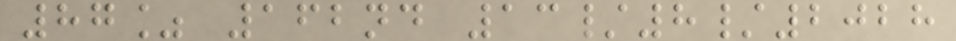87% 162nd 13/8/2028
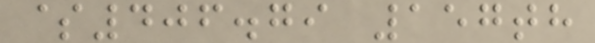$406.79 157th
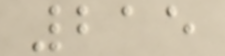215
